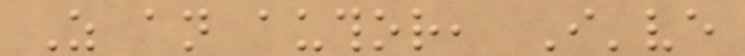As an author, I've
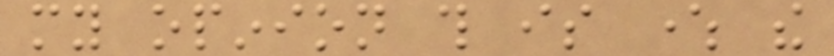my opinion this is where the
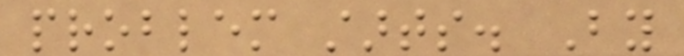problem starts. By
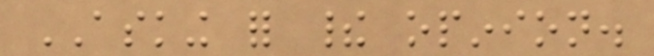ASKING for their opinion.
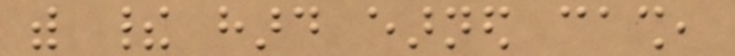with their hard earned cash,
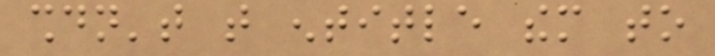shouldn't that entitle them to
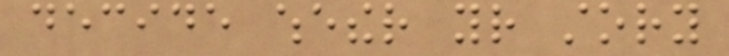decide whether your story
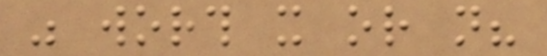was worth it or not?
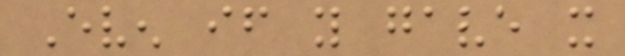Even if you gave it
